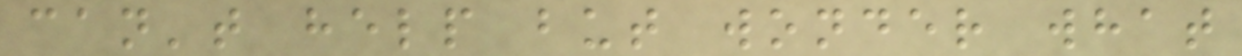can't help but wonder what
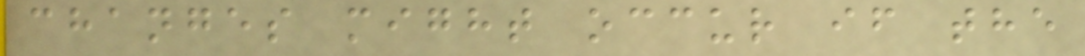changes might occur if the
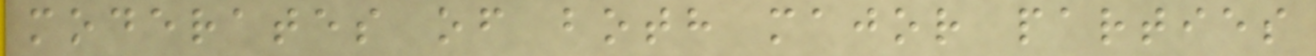moderates of both major parties
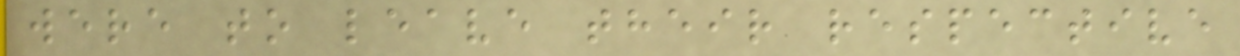were to leave their respective
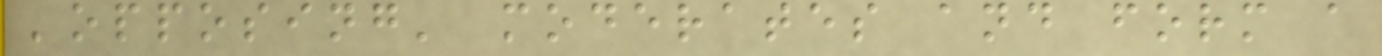'opposing' moderates and form a
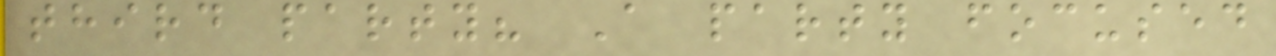third party? A party focused
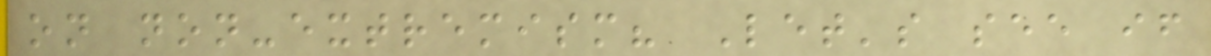on non-extremism? Let's see if
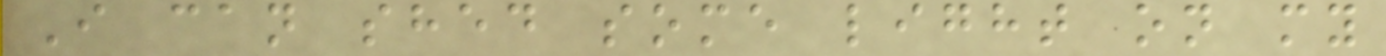I can shed some light on my
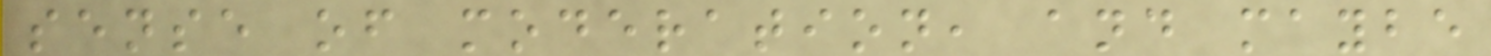sense of moderation, and maybe
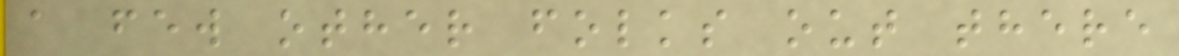a few other folks out there
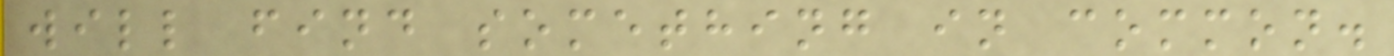will find something in common.
